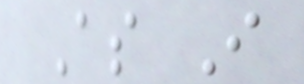As I
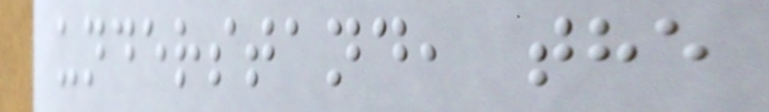understand, the
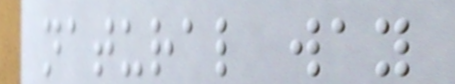natural way
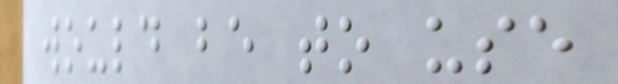would be to use
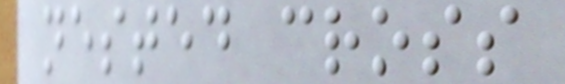nested cross
